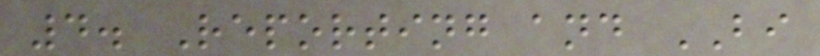4. Reporting and BI
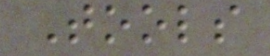Tools
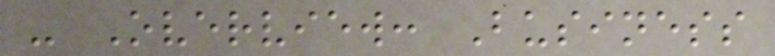- Overview: Business
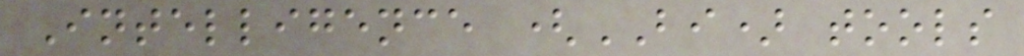Intelligence (BI) tools
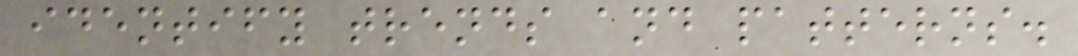identify trends and patterns.
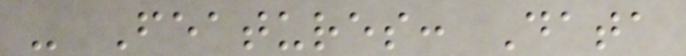- Features: Data
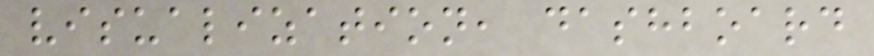visualization, dashboard
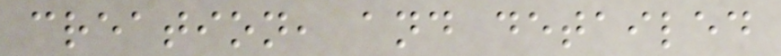creation, and detailed
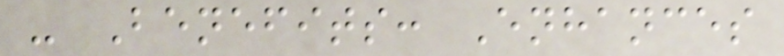- Benefits: Enhances
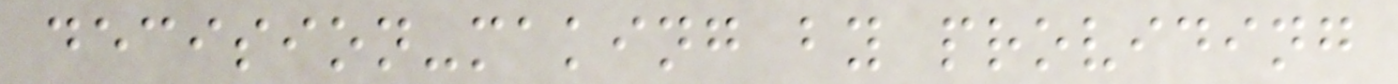decision-making by providing
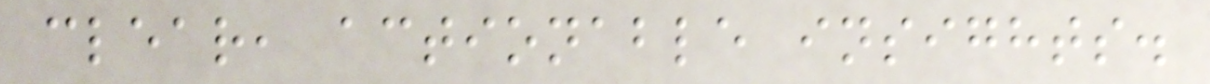clear, actionable insights.
